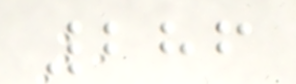286
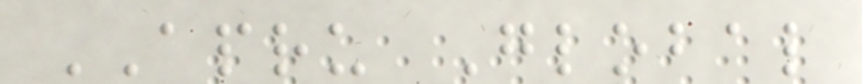APRU Global
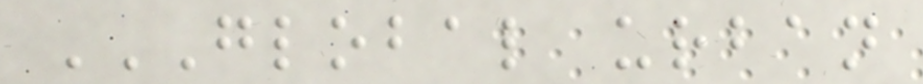GLOBAL URBAN
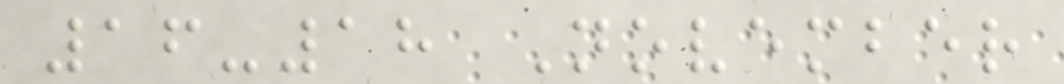16-18 November
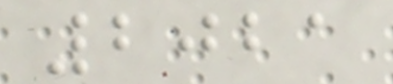2021
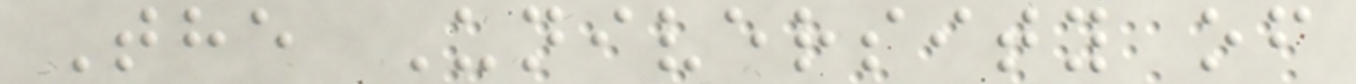The University of
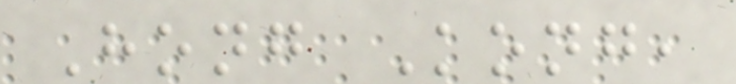Hong Kong,
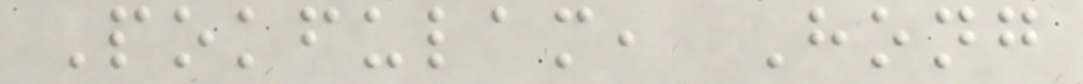Pokfulam, Hong
